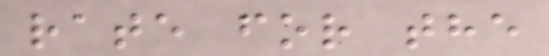rate for the
